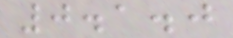0.1.0
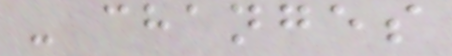- changes
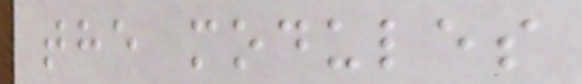the modules
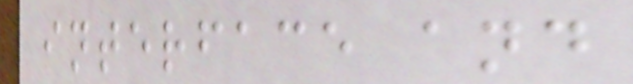interface and
